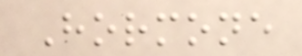Hormone
